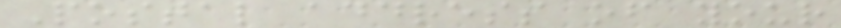Postal address of your
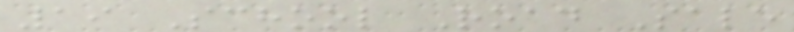19 School Road Sale
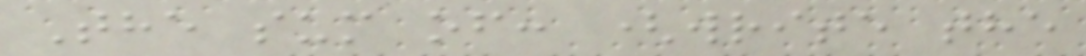The sum of: (write the
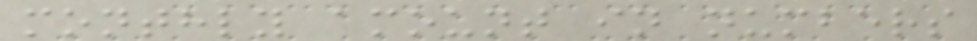monthly amount in numbers
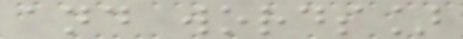and words]
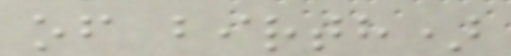of birth)
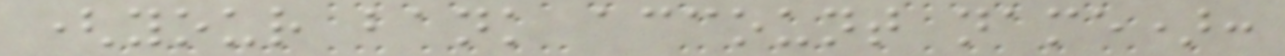(your bank account name):
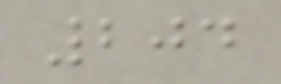204
